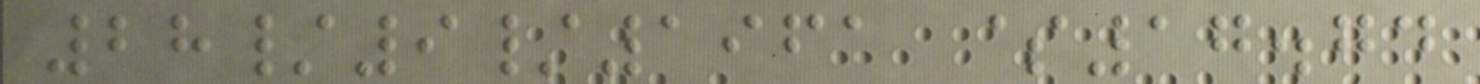28/9/1961 $17.74
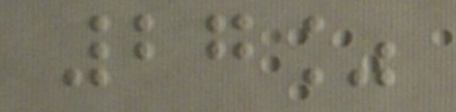27%
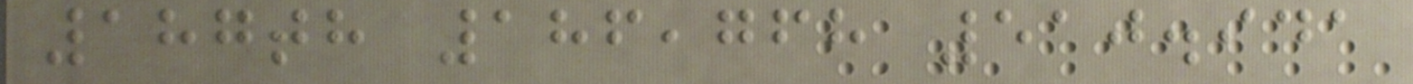187th 186,768 510.941
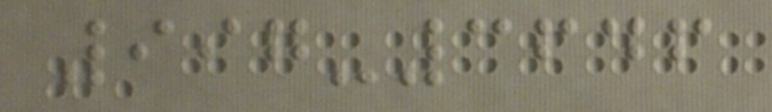997-3646
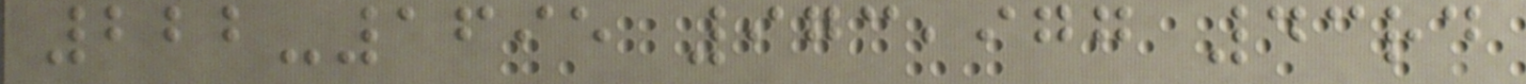222-1695 973,977 43rd
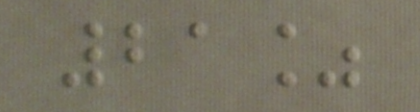21%
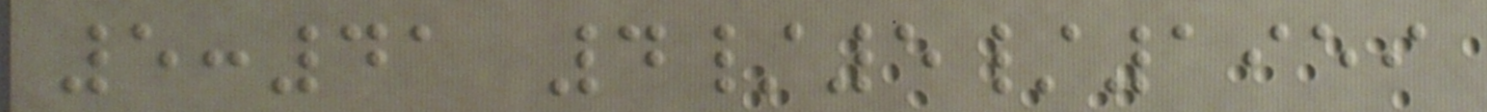5:41 4/5/1959
